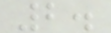2.
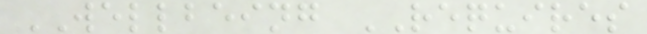WELLBEING REQUIRES
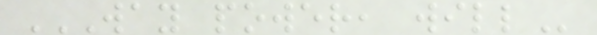WAY POWER, WILL
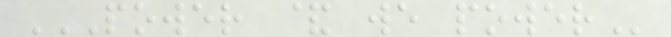POWER & WE POWER
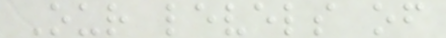Our levels of
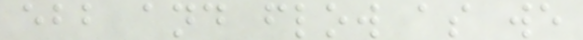ebb and flow as we
